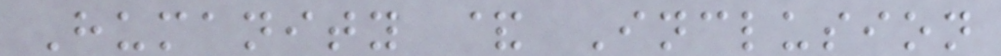Humanity & Inclusion
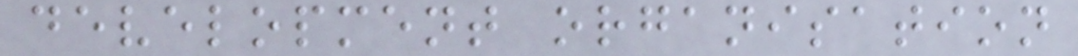development organisation
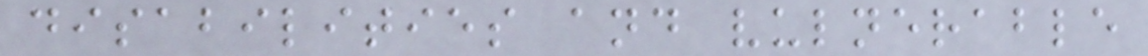disabilities and vulnerable
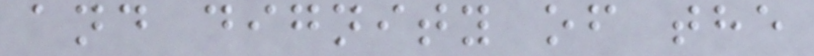and dignity of the
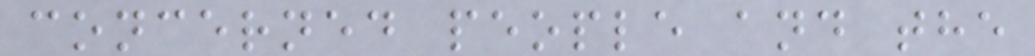concerned people and the
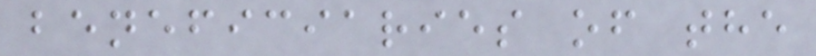beneficiaries of the
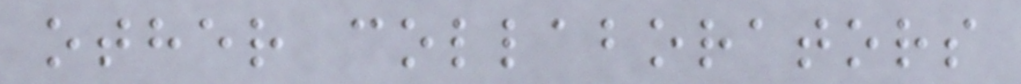other collaborators
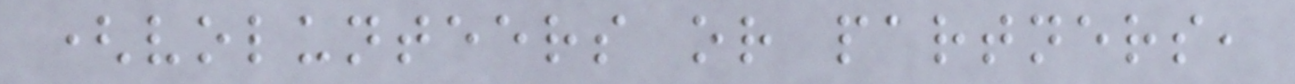(volunteers or partners,
